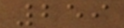259
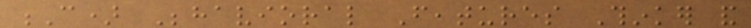C) Behavioral Features Thinker and
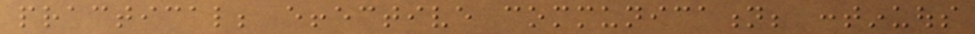practical; effective communication; continuous
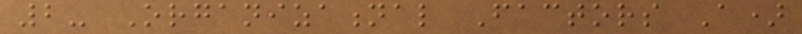2- Organizational Factors A)
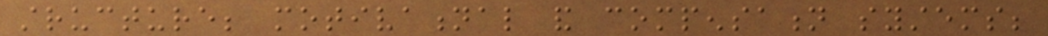structure; motivational and compensation systems;
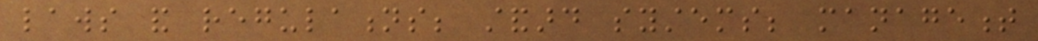laws and regulations; standard systems; management
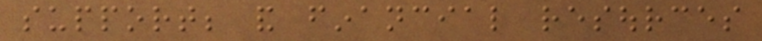support; and financial resources
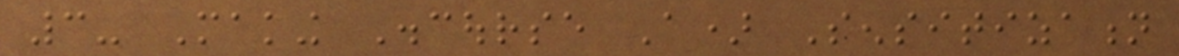3- Making Discourse A) Sensitization
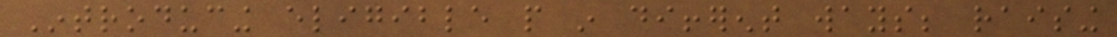Introducing eligible people in different ways; raising
